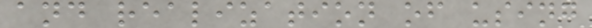and realization of using
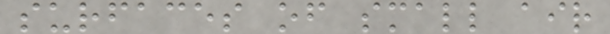surfaces of small air
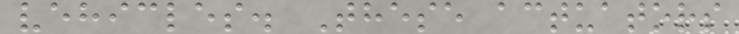vehicles. These actuators
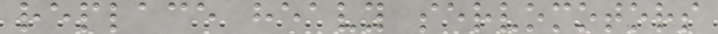replace heavy servomotors
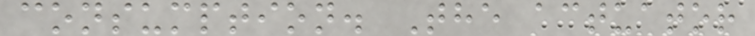consumption. The actuator
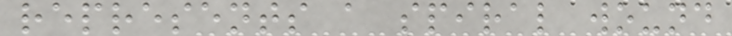represents a spiral wound
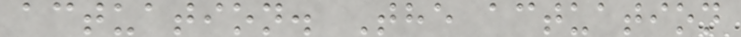actuation. The actuation
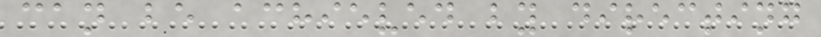can be achieved by directing
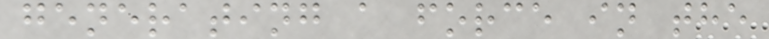generating a force in the
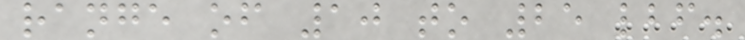range of 10 to 25 lbf.
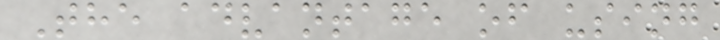The advantage of using
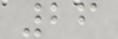26
